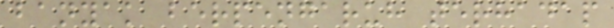banyak berpengaruh terhadap
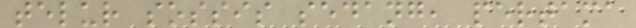telur sossis sedang, pertama
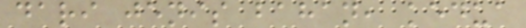dari jenis bahan, kedua
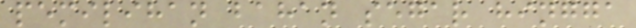pemilihan bahan segar hingga
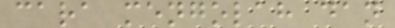cara mengolah dan
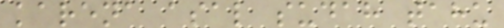karena asal sudah tahu
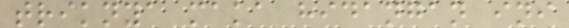triknya maka hidangan ini
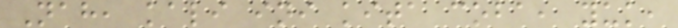Nah, kali ini kita coba, yuk,
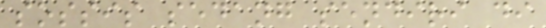sossis sedang sendiri di
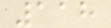118
